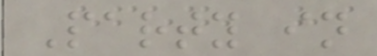Party in
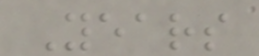Years
